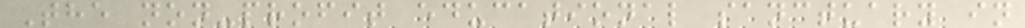The non-profit educational sanctuary in
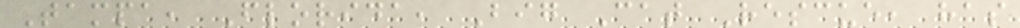Tampa, Florida, Big Cat Rescue, has
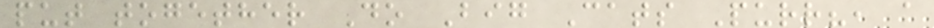put together Do Big Cats Purr?, a
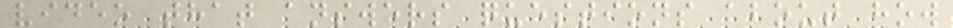video that answers questions about how
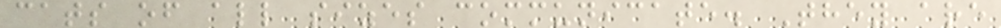cats of all sizes communicate. They are
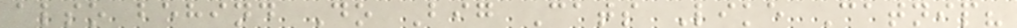also behind Do Big Cats Like Catnip?
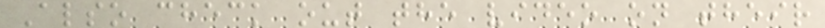Also check out the video on their
